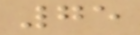75
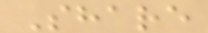Share
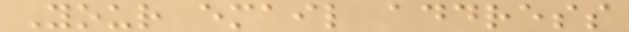Your email address
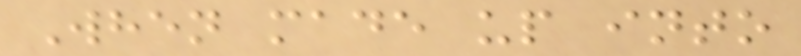When made up into
